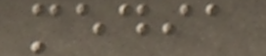media
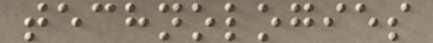technologies
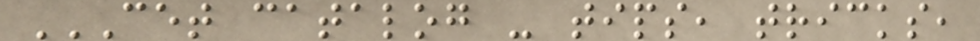CET CATALOG - TIPS, TRICKS,
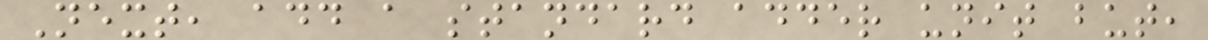Next, add a standard adder unit but,
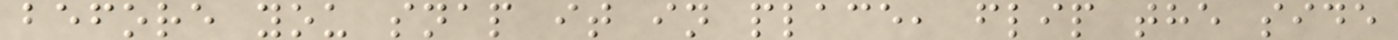before you snap it in place, flip the side
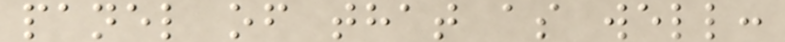panel of that as well:
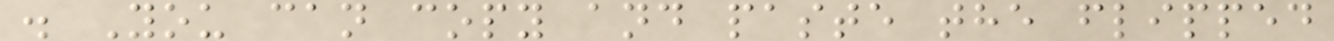. You can copy and paste the flipped
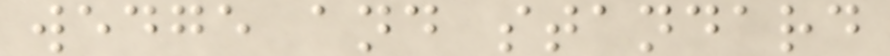wedge and standard
